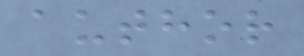author
